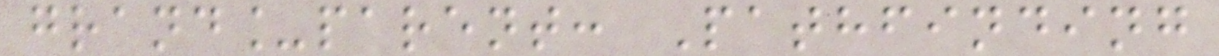grand_parent: Pathfinding
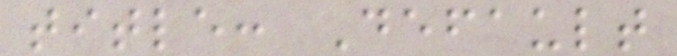title: Default
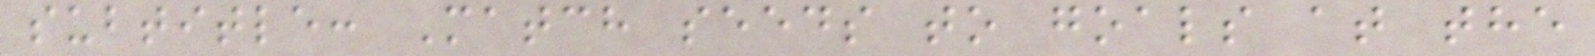subtitle: Match seeds to goals at the
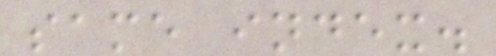same index.
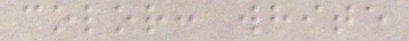color: white
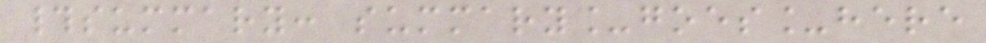#summary: summary_goes_here
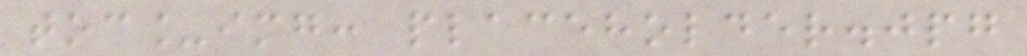toc_img: placeholder.jpg
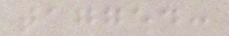tagged:
